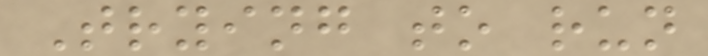Trying to run
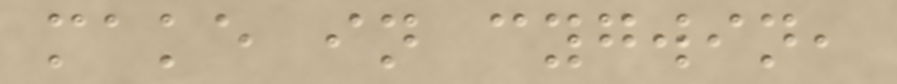make in cygwin,
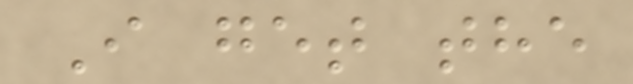I get the
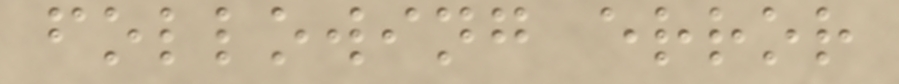following error
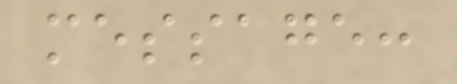message:
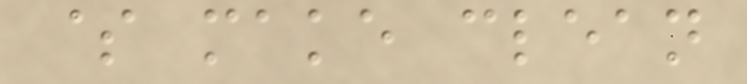$ make clean
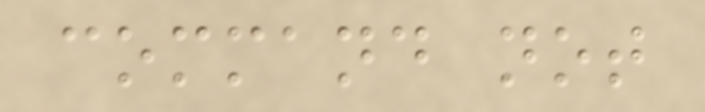command not
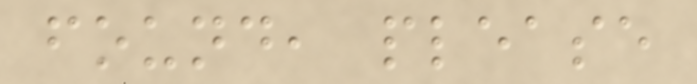found, please
